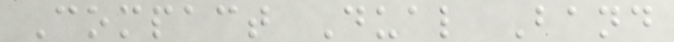Compact Dual Band
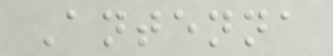Antenna
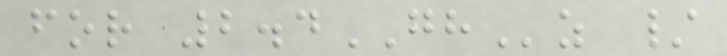for 2.4GHz /
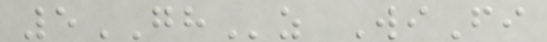5GHz WiFi
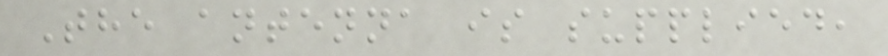The antenna is supplied,
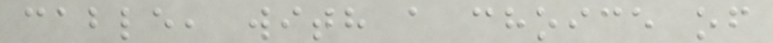cable, with a choice of
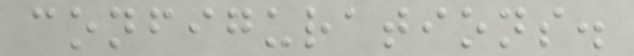configurations.
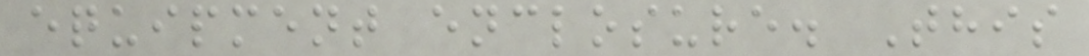equipment enclosure. This
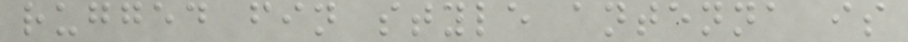rugged fin style antenna is
